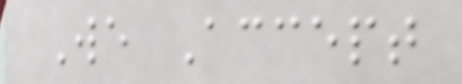We Accept
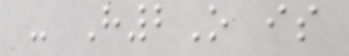- H2O is
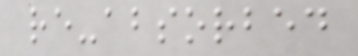re-absorbed
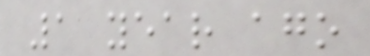1 year ago
